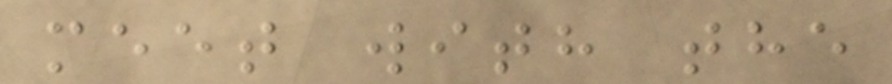meet with the
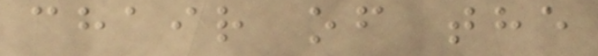chair of the
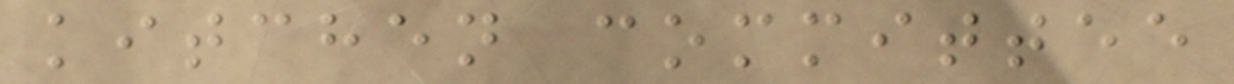kitchen committee
